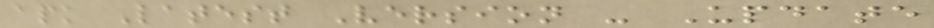apk Latest Version - Update
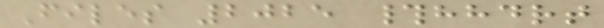Files 2025 #hhdrt
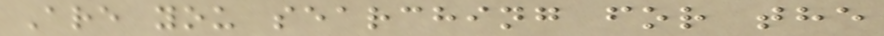Are you searching for the
